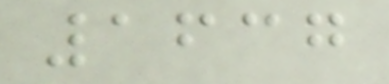1637
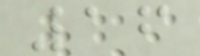16
